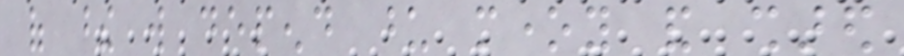of these will depend upon money and shared
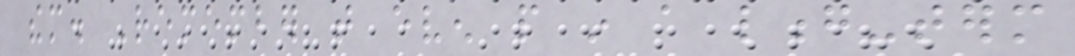them. Remember that even people in a long-term
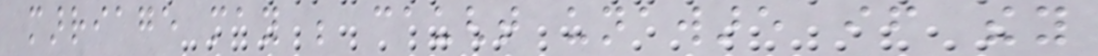marriage may be caught unaware if they
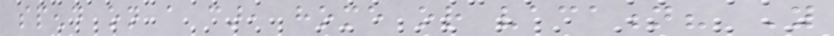spend on a car, home or vacation? You
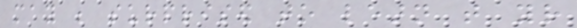may be surprised to learn that your
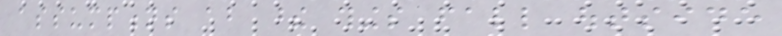assumptions about these things fall outside
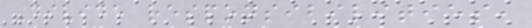Divide responsibilities,
